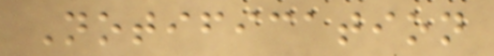Notification
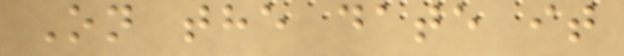On the date it
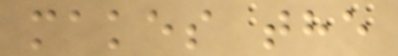makes the
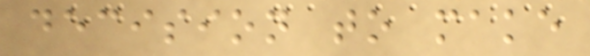decision to make
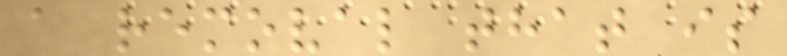a removal that is
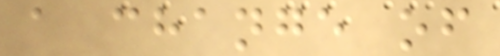a change of
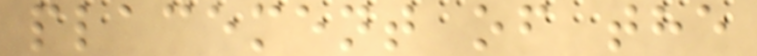placement of the
